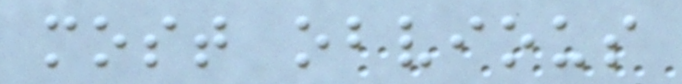most obvious
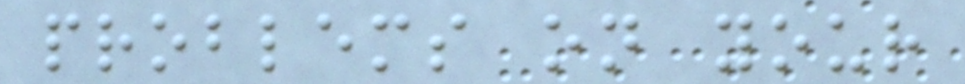problems on your
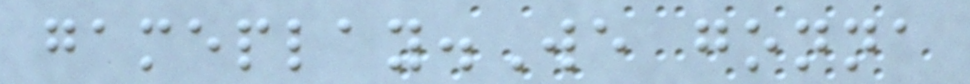gameplay.We gonna
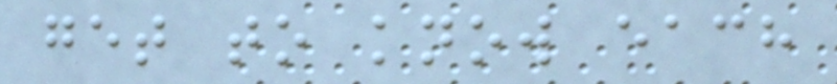get to know each
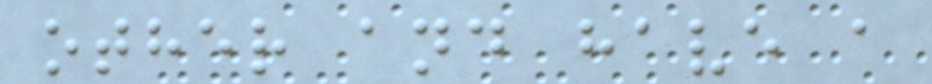other and have a
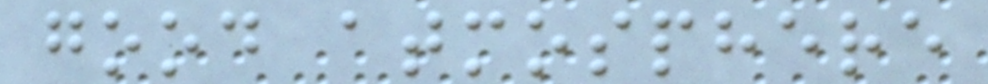good atmosphere
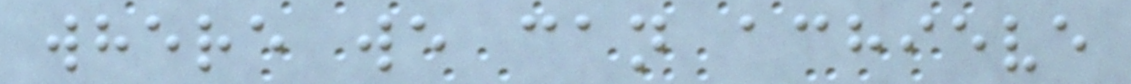where we can achieve
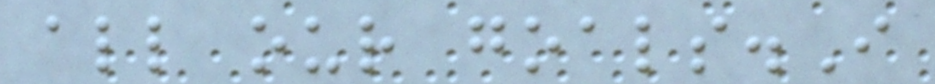all our goals.I
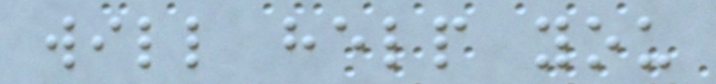will help you
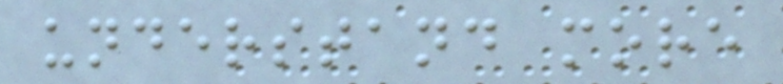understand more
